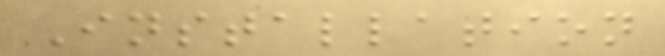Installation
